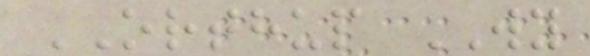ORTHUP WY
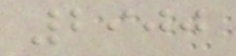2900
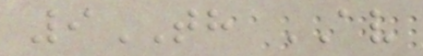9TH AV
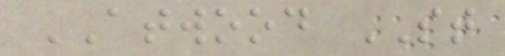ATWOOD ST
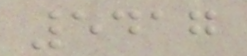5417
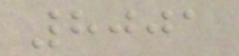8001
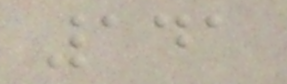141
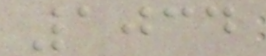1034
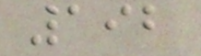192
